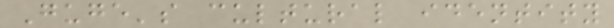Guge's cultural identity
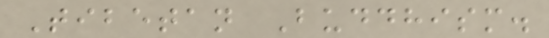Tibetan Buddhism.
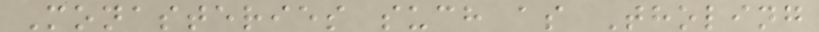Monasteries such as Tholing
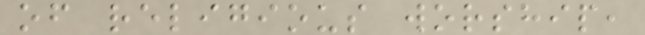of religious worship,
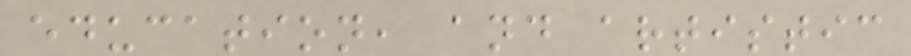education, and artistic
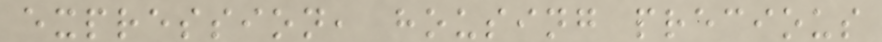expression, housing precious
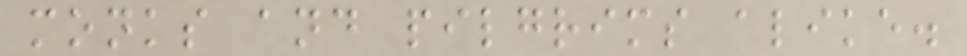monks and pilgrims alike.
